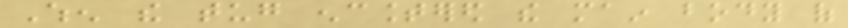When the tug encountered the main body of
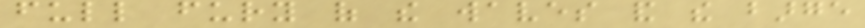full fury of the waves and the barge
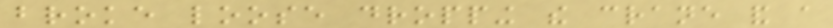broke loose dropping the crane and a
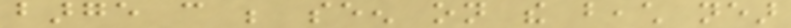barge can be seen on the beach near
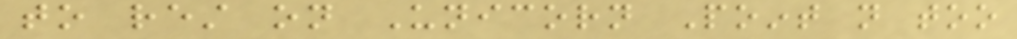to rest on Unicorn Point not too
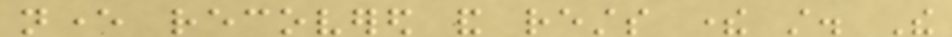never recovered and rests there still. The
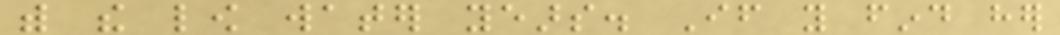with the low water years. If you find her
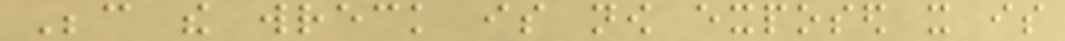Because the wreck is now exposed it is
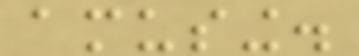amusing.
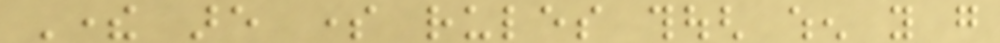There are some rules though when you go
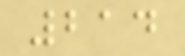214
